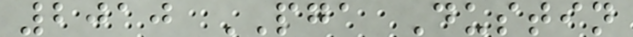2010 PGA Dustin
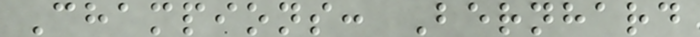Champions: Bernhard
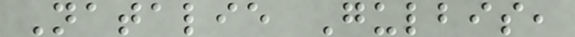Natalie Gulbis,
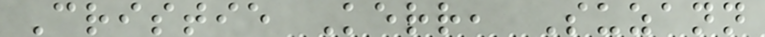Cristie Kerr, Suzann
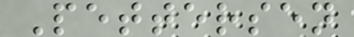Pettersen
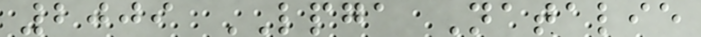2009 LPGA Natalie
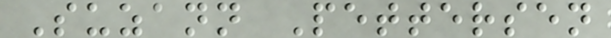Suzann Pettersen
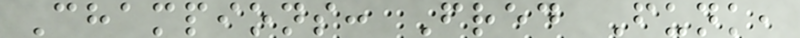Champions: Fred Funk,
